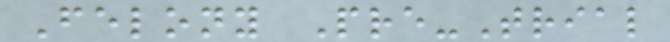Felony Pre-Trial
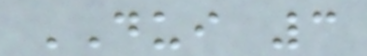DUI 3
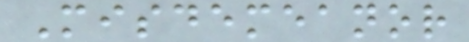Misdemeanor
